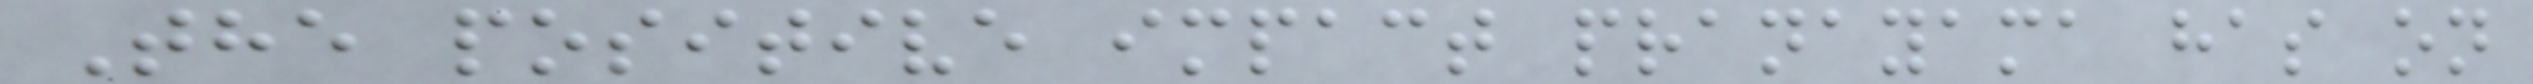The positive impact pranayama has on
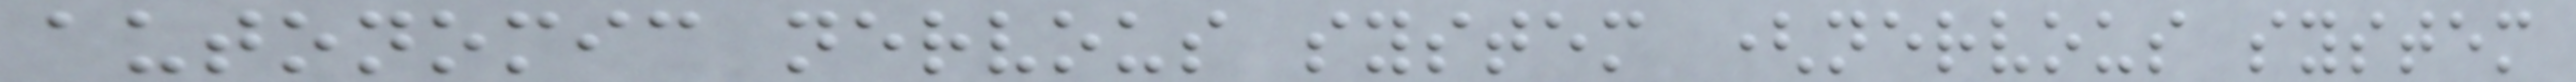autonomic nervous system (nervous system
